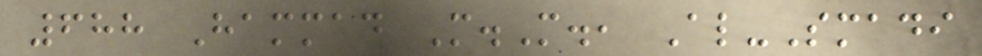688 Hammad M.M., Al-Smadi
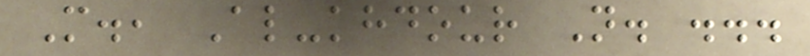M., Al-khdour N. ...
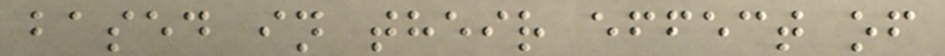based in their effect of
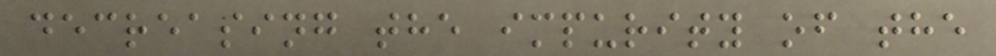decreasing the impurity of the
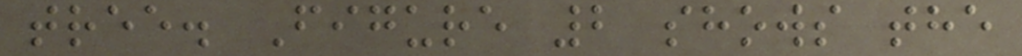tree. Figure 2 shows the
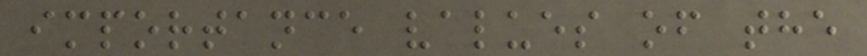importance values of the
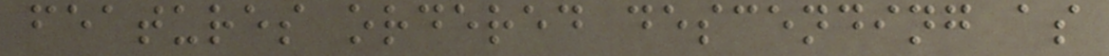features ordered descending as
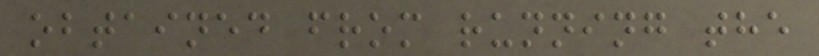obtained from running the
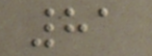81
